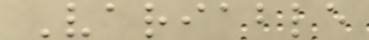Variable
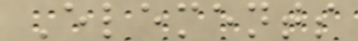Elements
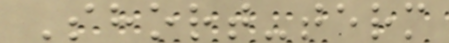Short-term
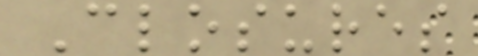Closures
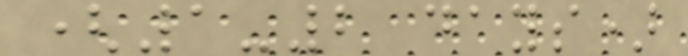(1-2 days)
